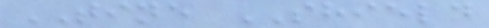TINE SHIELD
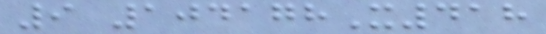9 104178X418
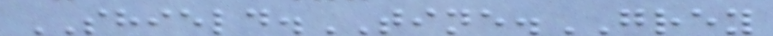SHIELD.TINE.GREY
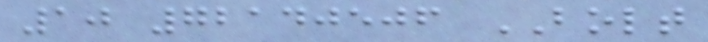10 72140506 BOLT
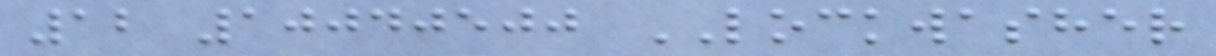12 10040500 LOCKWASHER
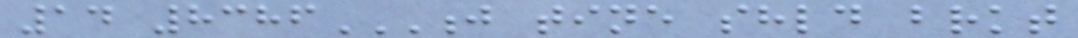14 8386J TINE SHLD BRKT
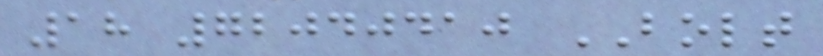18 72040410 BOLT
